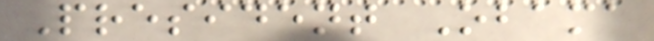President Obama
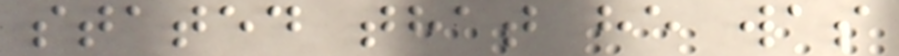stated that he was
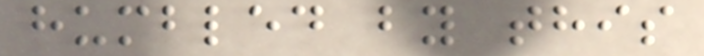humbled by this
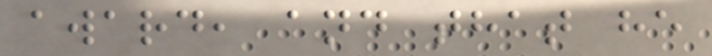award, and that he
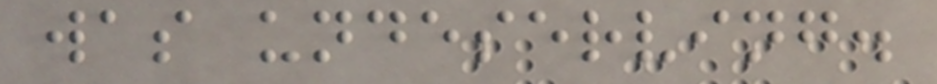was undeserving.
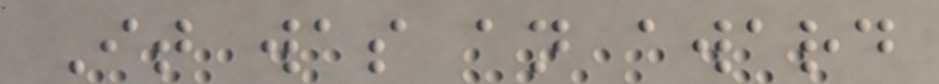It was an award
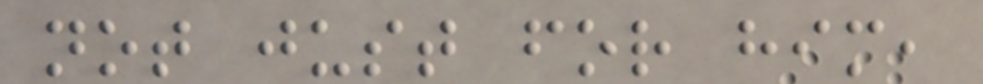not just for him,
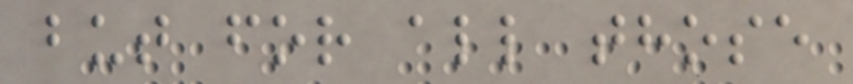but for all those
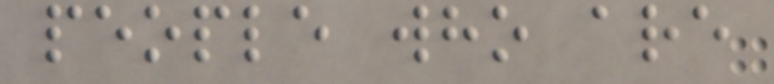people who are
